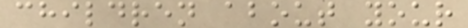children about your
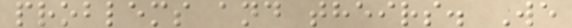problems and theirs. We
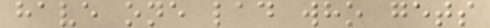have one lad who gets
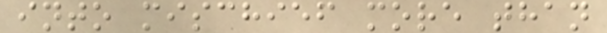into mischief more than
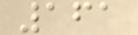161
